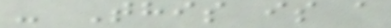- This is a
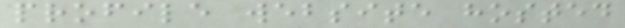profile website hosted
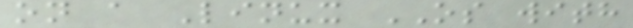on a Linux OS with
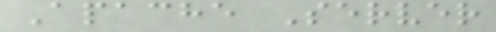Apache Server
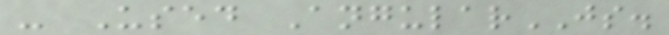- Used AngularJS.
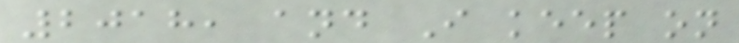2018, and I keep on
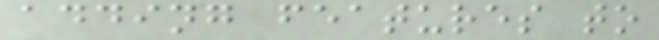adding features to
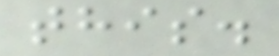this.
